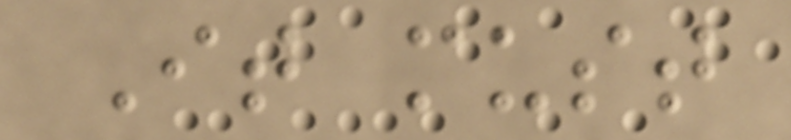It must
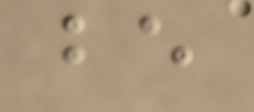be
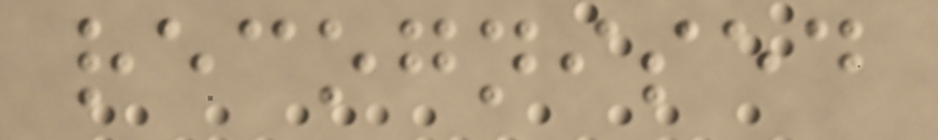recognised
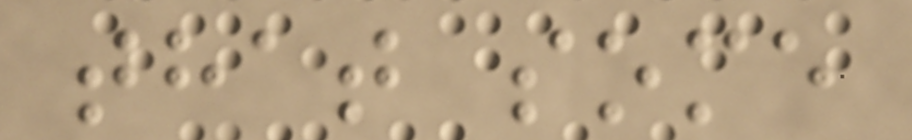that some
